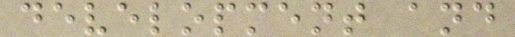development and
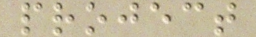project
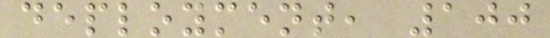deployment, 100
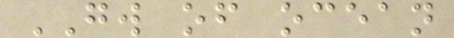GW of ocean
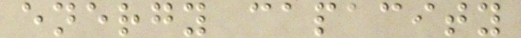energy capacity
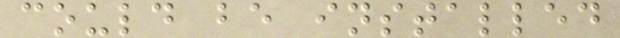could be installed
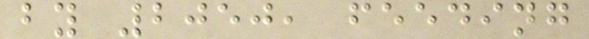by 2050, feeding
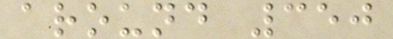around 350
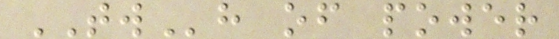TWh of power
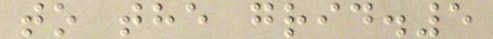to the grid.5
